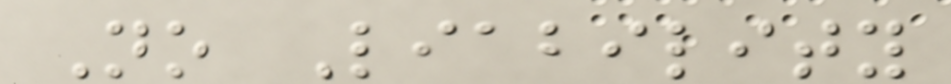No Liability
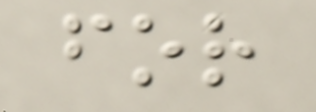for
